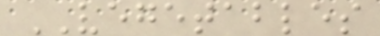VEGETABLES
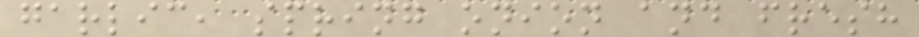garlic, spring onion and fresh
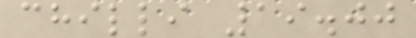chilli 19.00
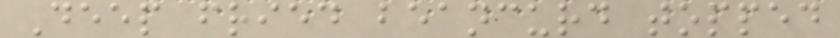Deep fried beancurd topped
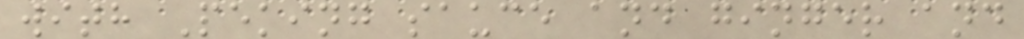with Peking sauce and ginger and
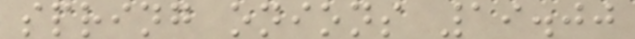spring onions 19.00
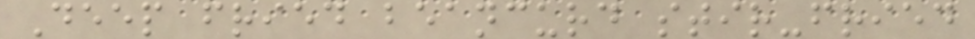Deep fried beancurd stir-fried
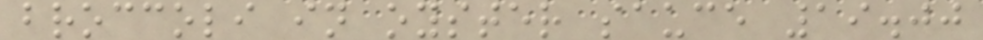broccoli in oyster sauce 19.00
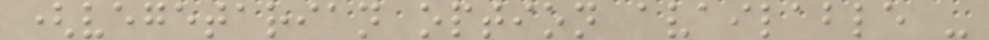(vegetarian option available -
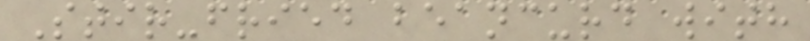Stir-fried beancurd with
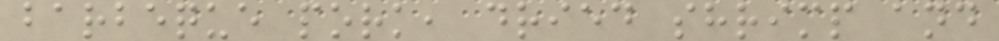barbeque pork, dried shrimp and
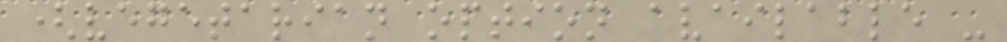(vegetarian option available -
